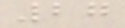27
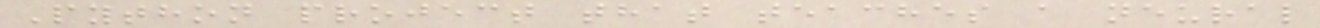Python project that teaches a neural
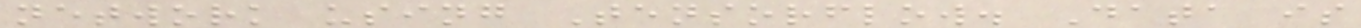network using Tensorflow. Data is
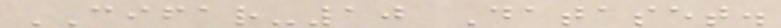CIFAR-10 Dataset.
